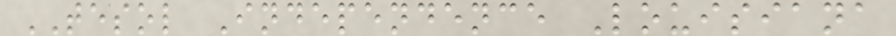TESOL Independence Louisiana
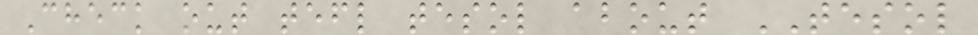Check out tefl tesol about TESOL
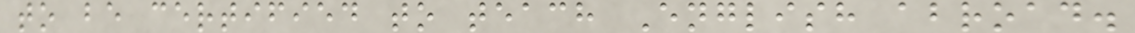to be certified to teach English abroad.
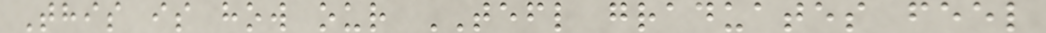This is how our TEFL graduates feel
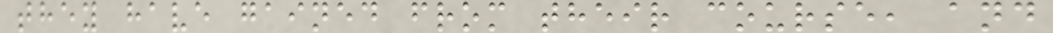they have gained from their course, and
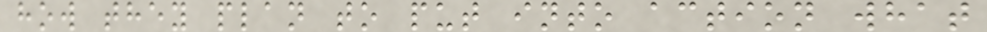how they plan to put into action what
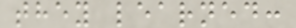they learned:
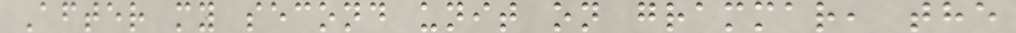After my second unit on grammar, the
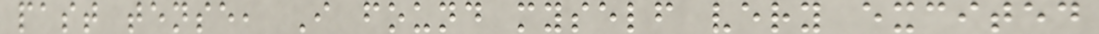past tense, I found myself very excited
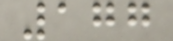177
